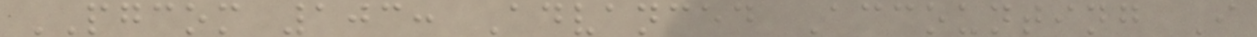PGCOM 103: Advanced Accounting I
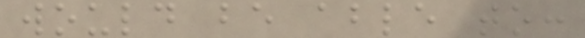would be able to:
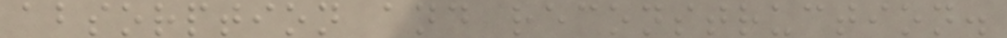absorption and reconstruction.
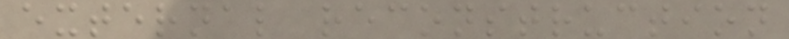external reconstruction
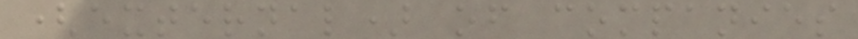(external) of companies
